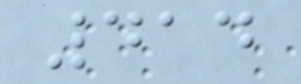414
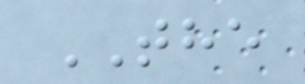THE
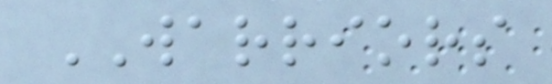WARRIORS
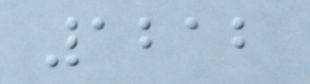1212
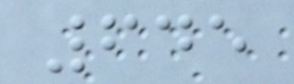645
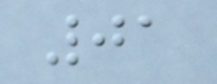01
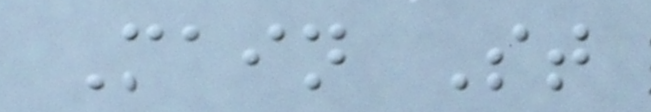Main St
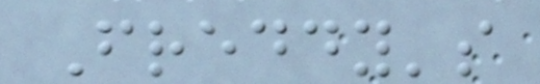Freddy's
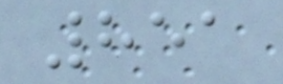851
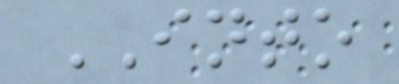INTO
